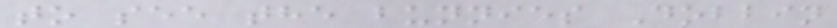to see the bunnies Dobbin
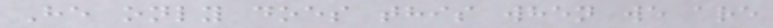He only does this when we are
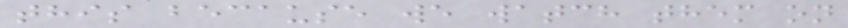this because we watch them on
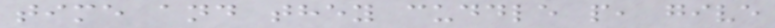time and they cuddle p, give
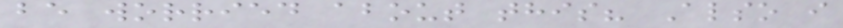be worried about this? Also i
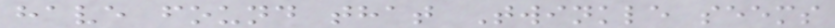have found that Twinkle seems
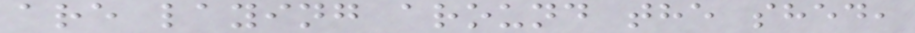are laying around the shed,
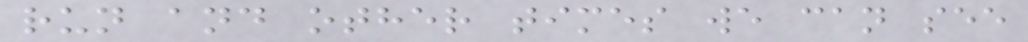run and other times we can see
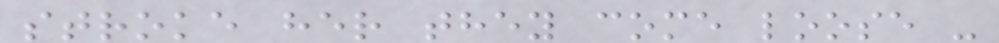stroke her they come loose -
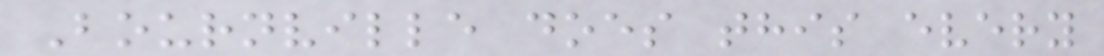Bournville does this every
